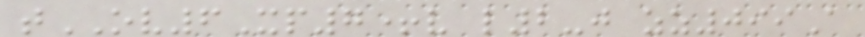tOV6Xp7+v l2-j zz099A
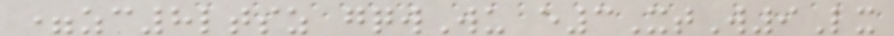=zc8ltsz gqwWu e3XtW9Lx
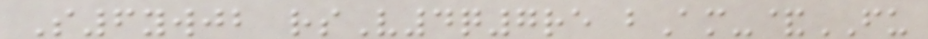S6ywjb rsV4q7re bAm-&FU
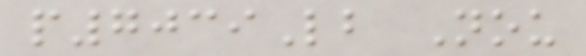p7039Lb Nou
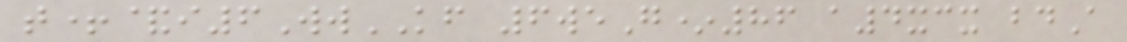t+&i6WwKF 6weG*86 a4xcx bdA
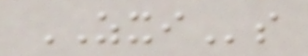ZXIs
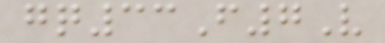gq33F7V
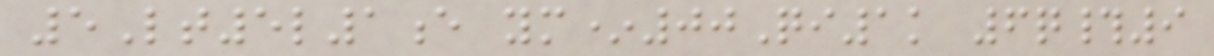5Lt5l1e ym*00Qi1k 6q#9
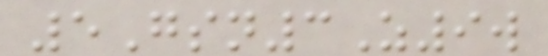5Gsn3Z9w
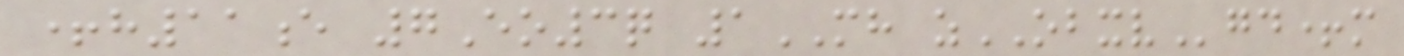+h11e 7Eo3q 1MH zOBXVgd+m
